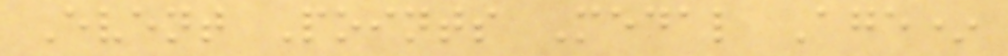Event Points Medal Age*
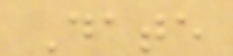Date
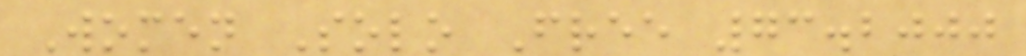Women Solo Free 73.2000
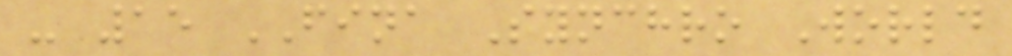- 15 FINA Synchro World
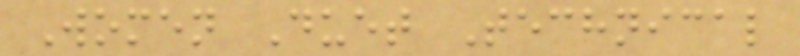Women Duet Technical
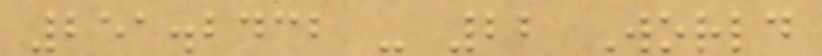251.2432 - 22 World
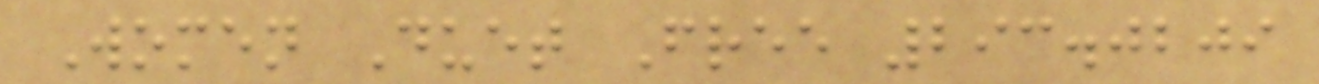Women Duet Free 293.0209
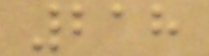218
